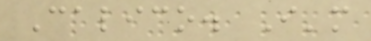Calico. I'm
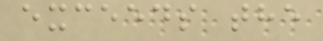exceeds the
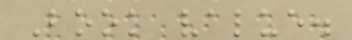Book value.
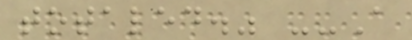totaled." --A
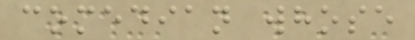comedian whose
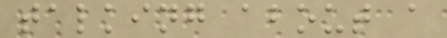talking about a
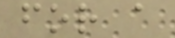for a
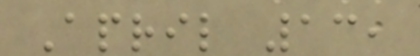April 13,
